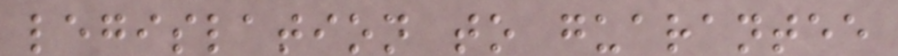legislation to guarantee
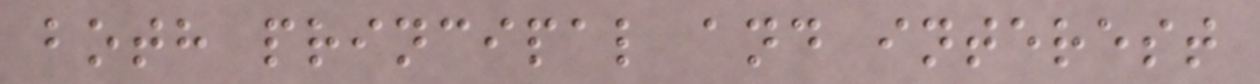both principal and interest
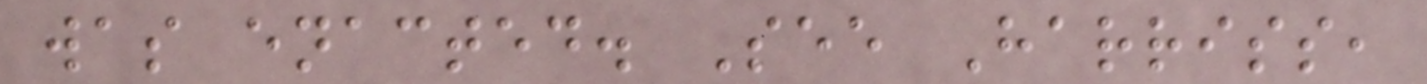was enacted. See Harriss,
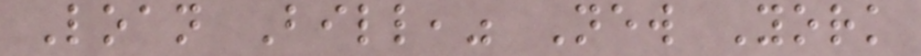Loan Bill," New York
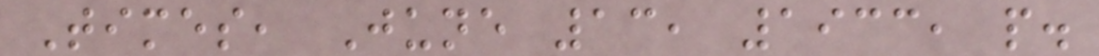Times, June 13, 1933, p.
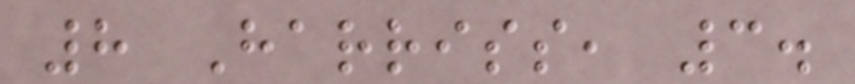8 Harriss, 3.
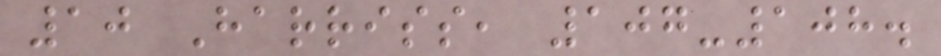10 Harriss, 107-108.
